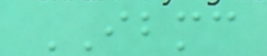IBMC
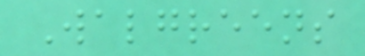Walgreens
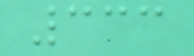333
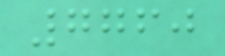7760
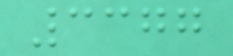3377
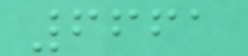6661
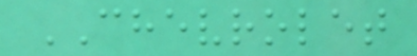CHEVROLET
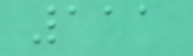111
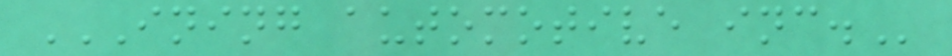INING AUTOMOTIVE INC.
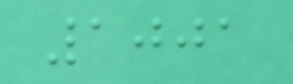1001
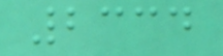2334
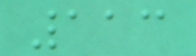113
